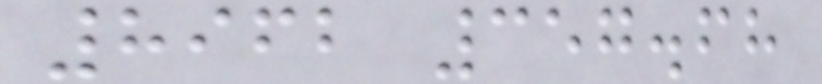8962 357.68
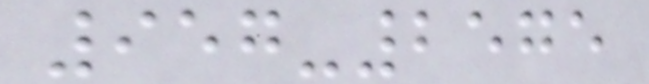957-2575
